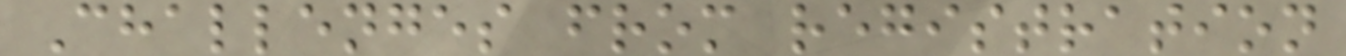Challenges from registration
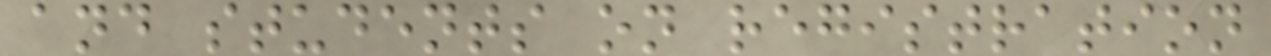and students on registration
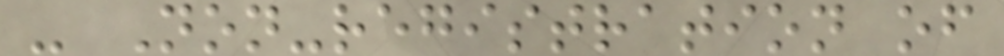- Non-registration of
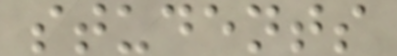students
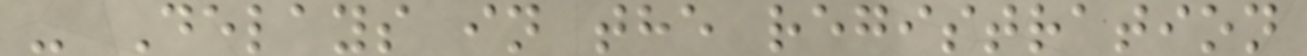- Delays in the registration
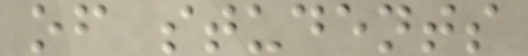of students
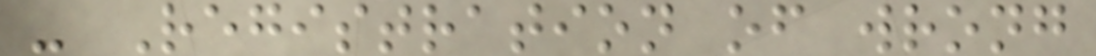- Registration of wrong
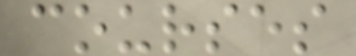courses
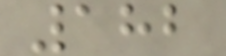182
